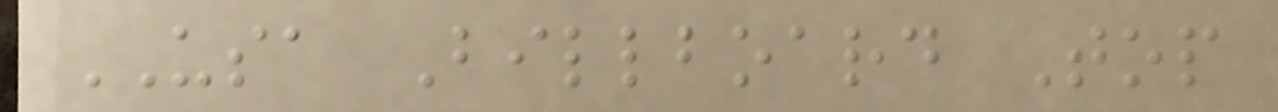USA Billboard Top
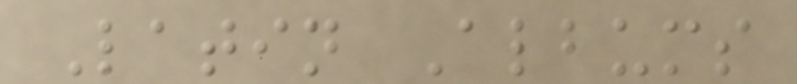Latin Albums
